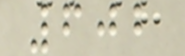602
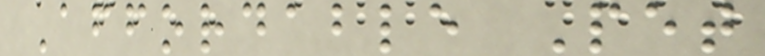Affordable Pet
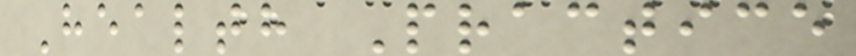Health Practice
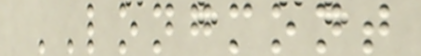LONGMONT
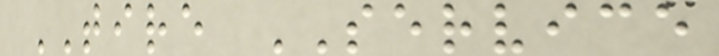TIRE SERVICE
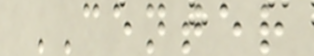CENTER
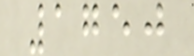1750
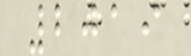2019
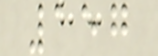157
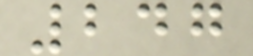247
